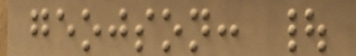geojson: |
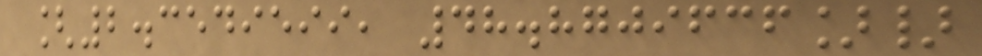[2.3549599, 48.8709636]}
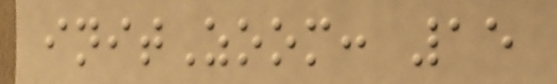initZoom: 15
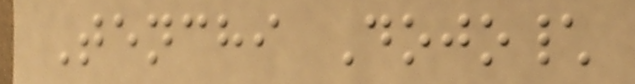Tenchi Dojo\
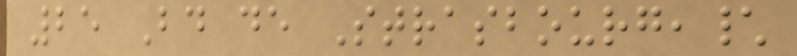25 Bd de Strasbourg,\
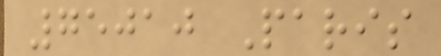75010 Paris
